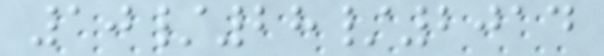10/28/2014
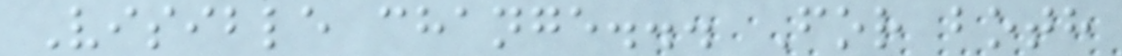Visible change... For both
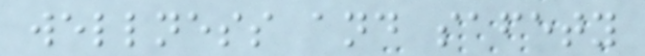wellness and safety
